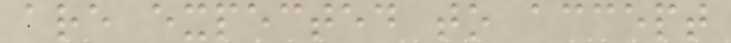are expected to accept
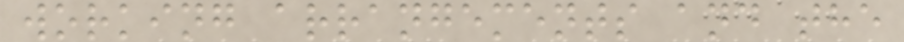working arrangements and the
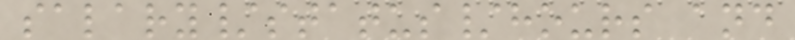salary/status/hours and
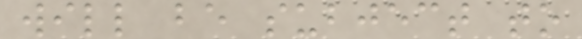will be subject to
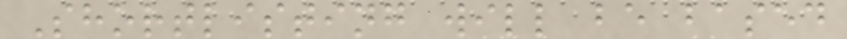Shortlisting will be based
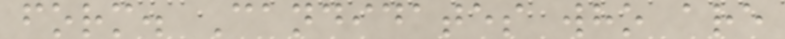form. Candidates who are
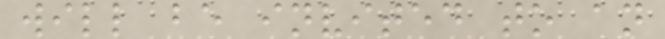will be invited to an
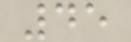45
